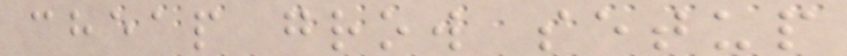cheap grow setup
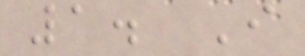1. I
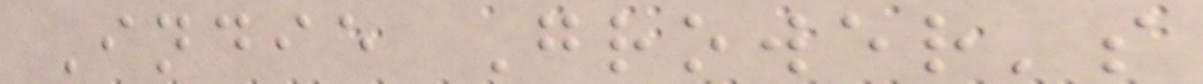Indie Grower's
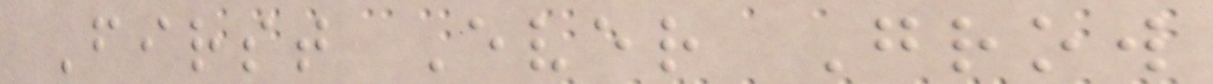First Ever Grow
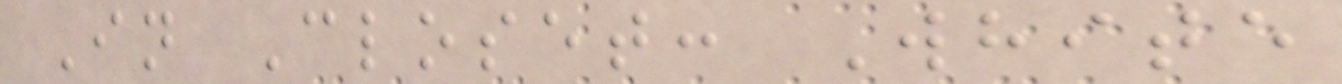In Closet: White
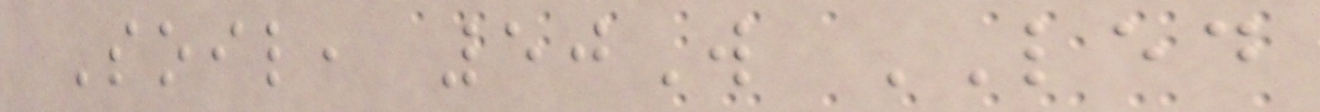Soil, 50W LED
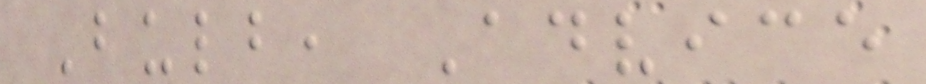Bulb, Advice
